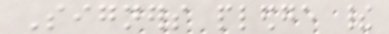Signers pledge their
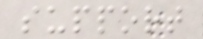support
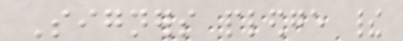Signers pledge their
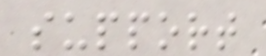support
